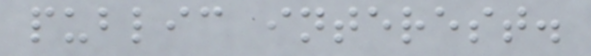public interest.
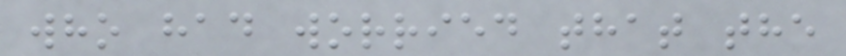who had worried that the
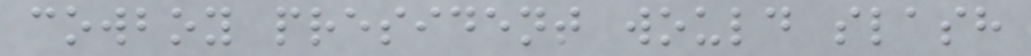cowboy president would slash
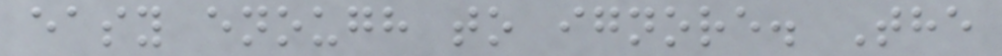easy enough to ignore. The
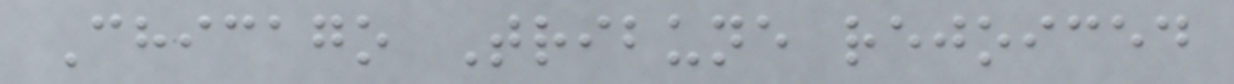Chicago Tribune rejoiced
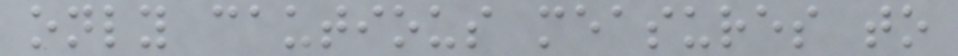only cautious measures to
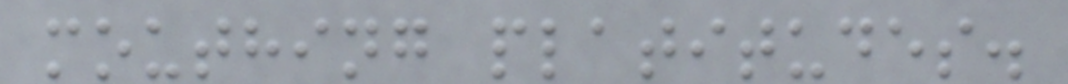mouthing platitudes.
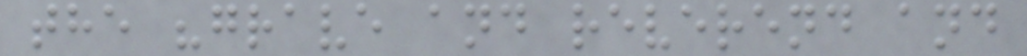the "grave and reverend and
